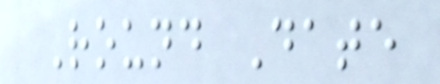Round Date
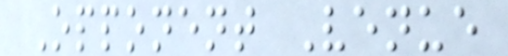Opponent Venue
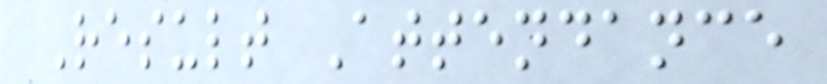Result Attendance
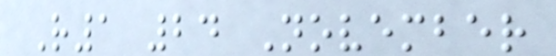R1 24 November
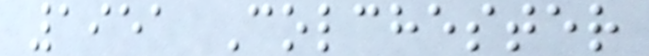1951 Colchester
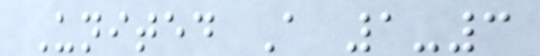United A 1-3
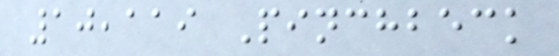10,119 Pinchbeck
